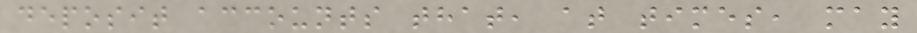deposit accounts that, at times, may
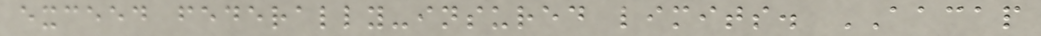exceed federally-insured limits. AACAP
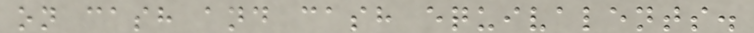on cash and cash equivalents.
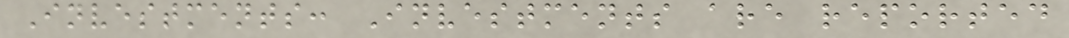Investments: Investments are reported
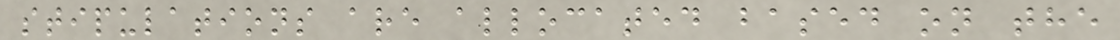stipulations are allocated based on the
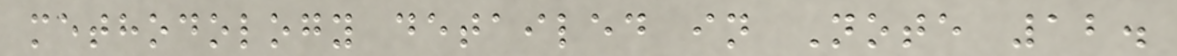methodology detailed in Note 12.
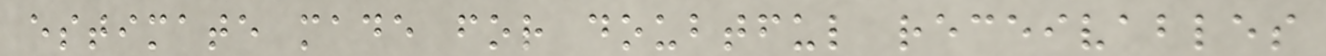estimate made for doubtful receivables
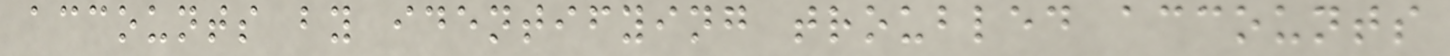accounts by identifying troubled accounts
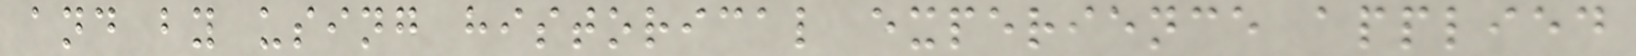and by using historical experience applied
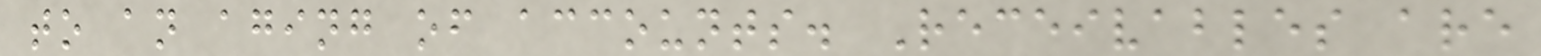to an aging of accounts. Receivables are
